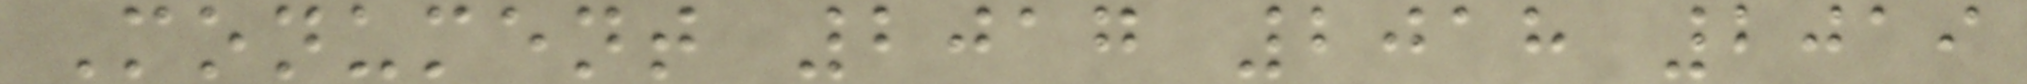Monument 2017 2018 2019
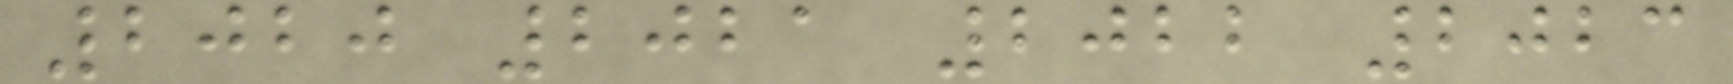2020 2021 2022 2023
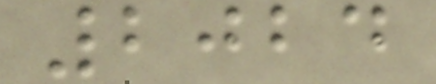2024
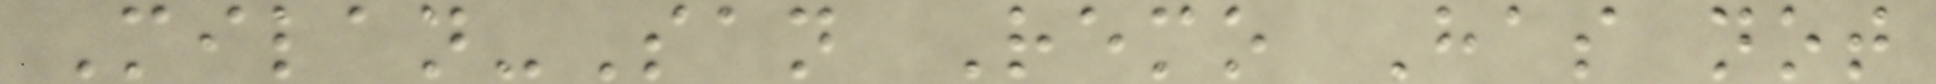Milan-San Remo Has not
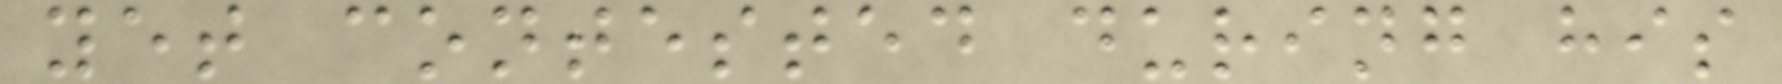yet contested during his
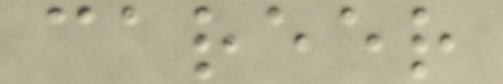career
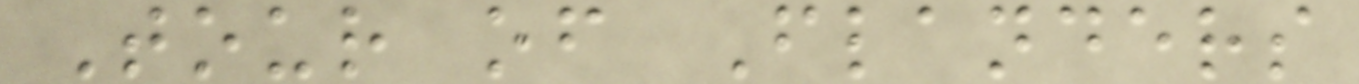Tour of Flanders
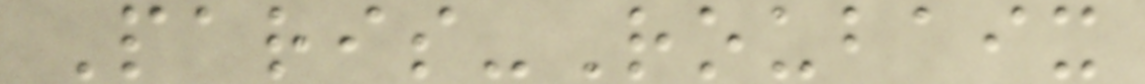Paris-Roubaix
